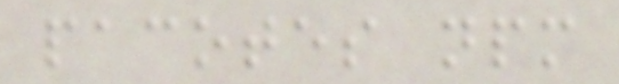pacotes npm
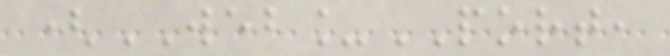(WEB_PORT,
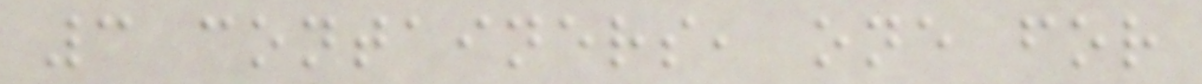3 containers, one for
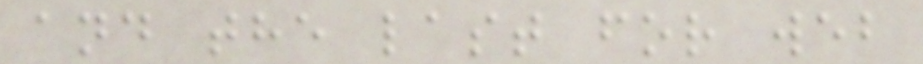and the last for web
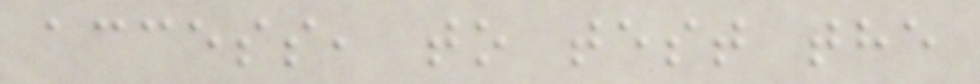access, to test the
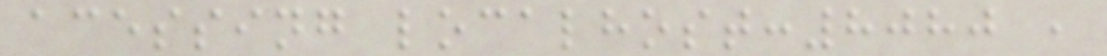acessing localhost:8080 ,
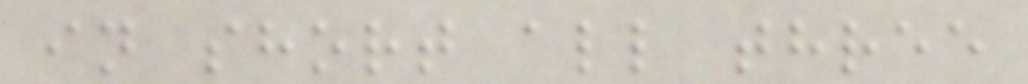in short all three
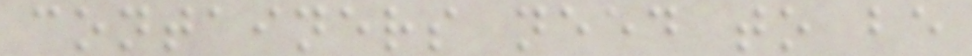containers need to be
